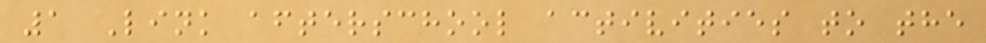1 Link afterschool activities to the
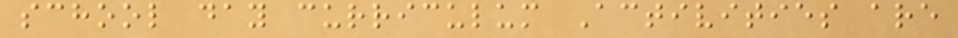school day curriculum Activities are
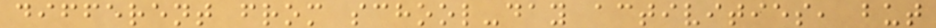different from school-day activities, but
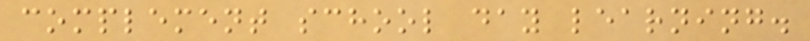complement school day learning.
